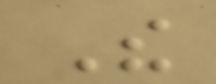The
